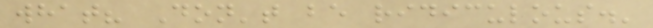what? Don't be ridiculous.'
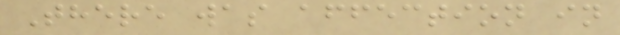There was affection in
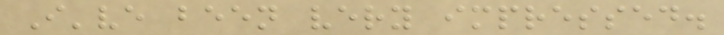I've been very impressed.
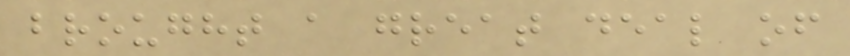brought a great deal of
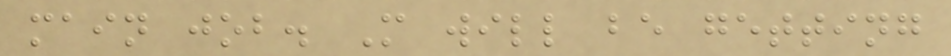main job. M will be getting
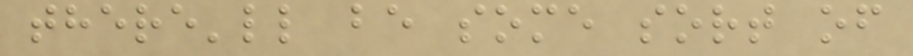there'll be some sort of
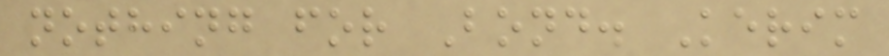nothing for Bond. Kerim
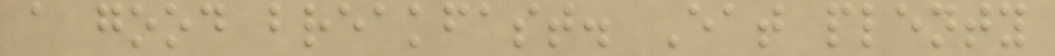a good breakfast. Eat plenty
